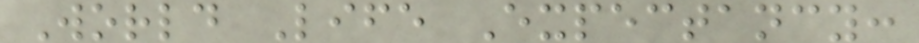World Life Expectancy:
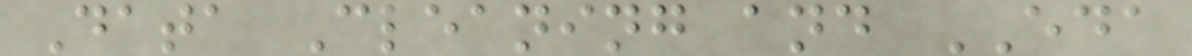Data Cleaning and EDA
